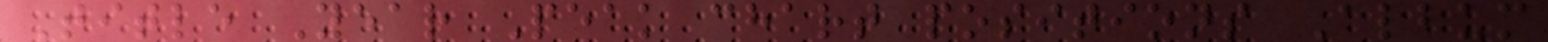Title Year Peak chart positions Album
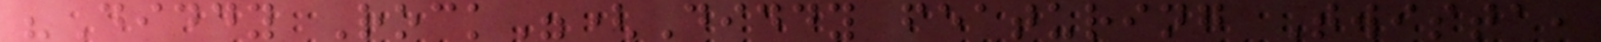"Diddy Rock"(Diddy featuring Twista,
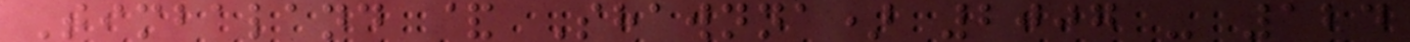Timbaland & Shawnna) 2007 - 124
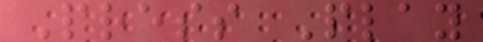Press Play
